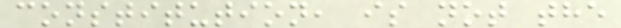constitution, is not the
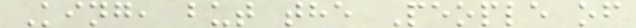King, but the People of
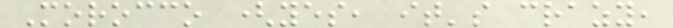Morocco (yes, it's crazy,
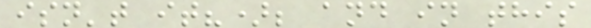isn't it?); and in this
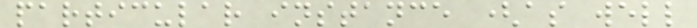particular instance (as well
